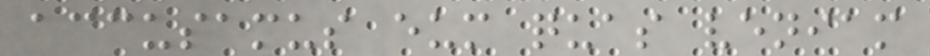accusamus eum quas veniam
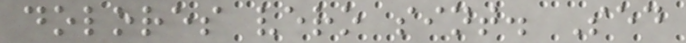dolores vero sint. Sed
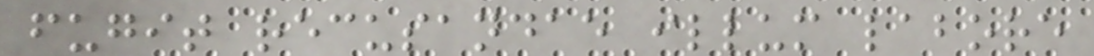fugit recusandae illum labore
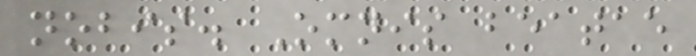nobis. Omnis beatae
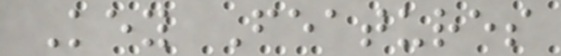Key Features
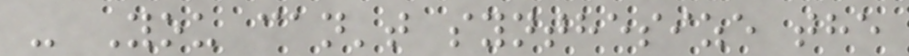- You can't synthesize the
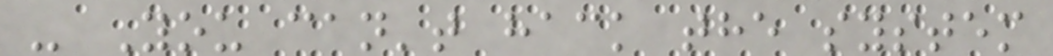- You can't hack the system
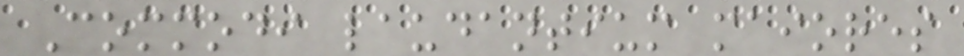Commodi laudantium maiores
